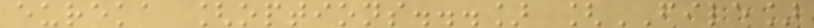eureka [options...] [FILE]
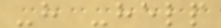-h -help
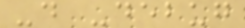-d -debug
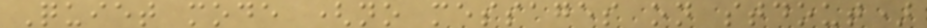Quiet mode (no messages on stdout)
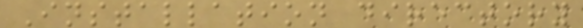Installation directory
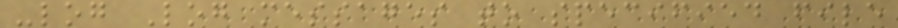-log Log messages to specified file
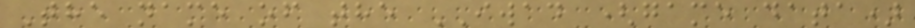The name of the IWAD (game data)
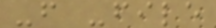-f -file
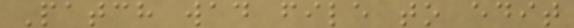Patch wad file to edit
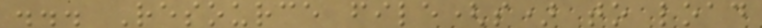... Resource file(s) to load
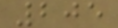205
